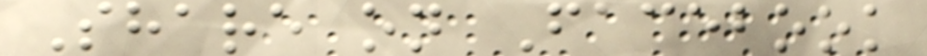Share on Facebook
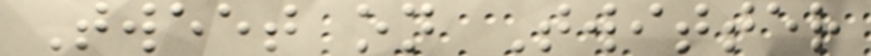Tweet on Twitter
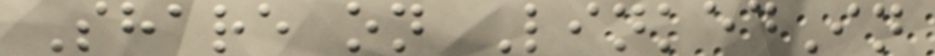Share on LinkedIn
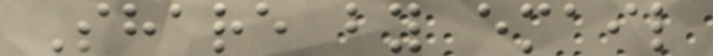Share by email
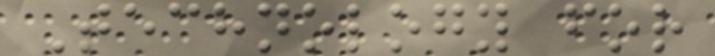Technology for
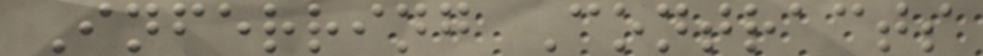Inferring Contracts
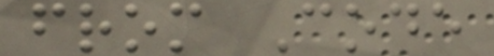from Code
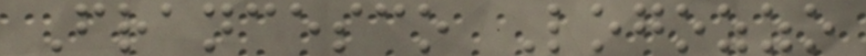Francesco Logozzo
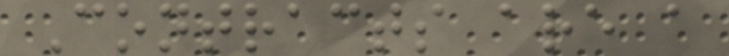Contracts are a
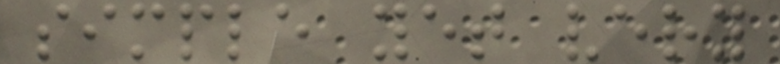simple yet very
